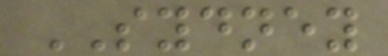SYDNEY
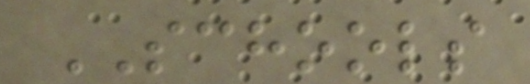SCHOOLS
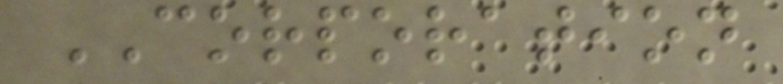CORPORATION
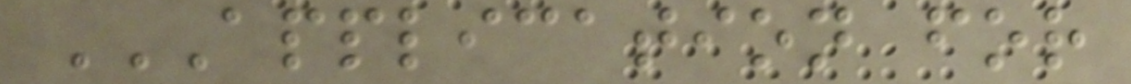APPLICATION FOR
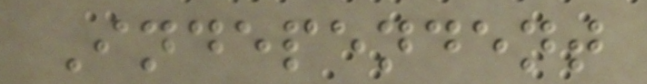Independent
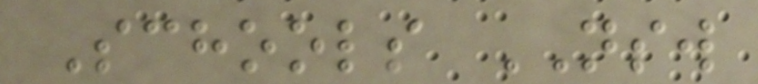Schools NSW
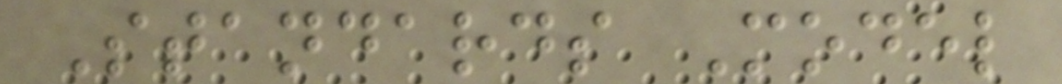Standards Model
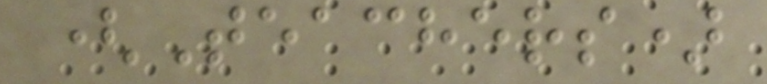(Teachers)
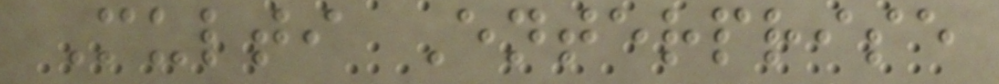Multi Enterprise
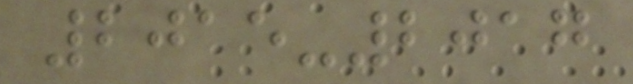2015-2017
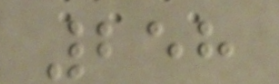258
